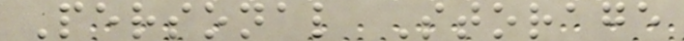Personal Storage
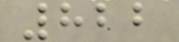822
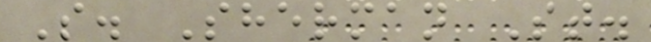S. Sherman St.
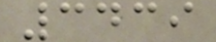3439
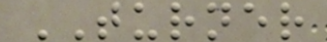TURNER
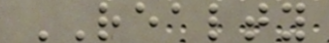REALTY
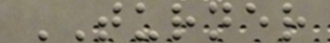TURNER
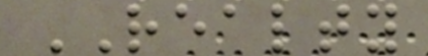REALTY
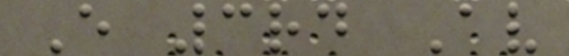E 3rd Av
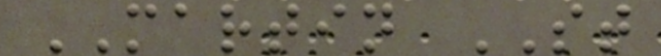MARTIN ST
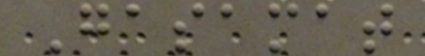Gasamat
